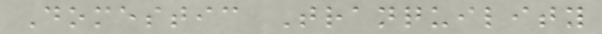Domestic Tranquility
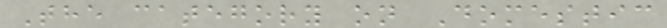The category on Domestic
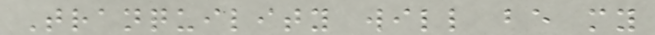Tranquility will be my
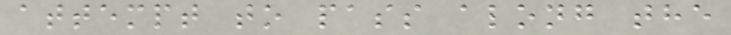attempt to pass along the
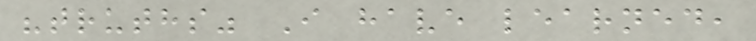"truths" I have learned,
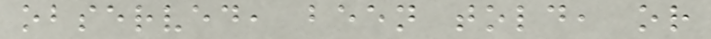observed, been told, or
